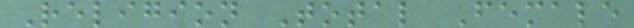Religion Total Female
